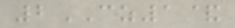2CZ1&
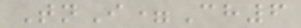TnI=Ch6
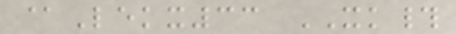@Lekx33 XK#
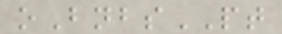oBnbsPT
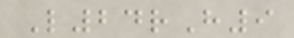L24rH9
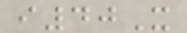i40X
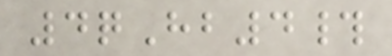4qHb4#
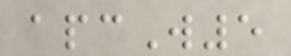apcW5
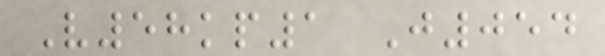V58kp1 J054
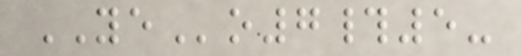YEo7#5-
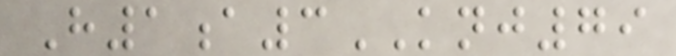H1a3KNJ79
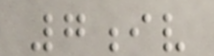7iv
